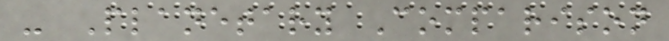- Planetary Comparison
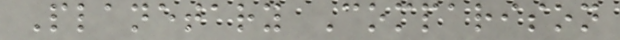Planetary Comparison
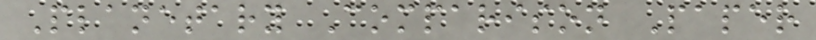Planetary Comparison Paper
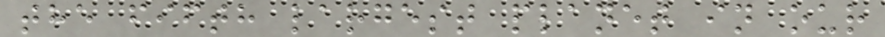the fifth largest planet in our
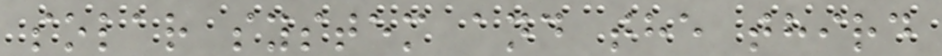solar system and the third
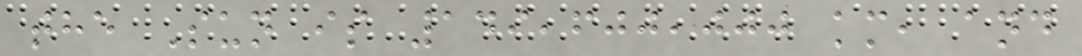the Sun is 149,600,000 km, and
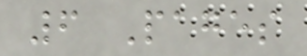6 Pages
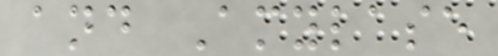and Amylase
